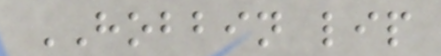HOBBIN lip
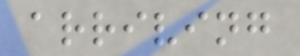arriving
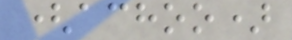(achoo)
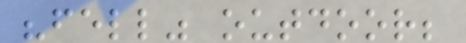"fell" outdoor;
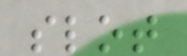slot
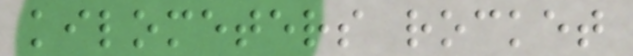kilometers rocket
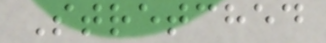Stretched
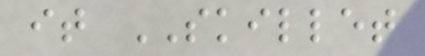it SKILLET
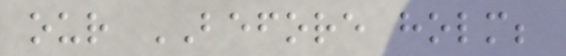our BEFORE holm;
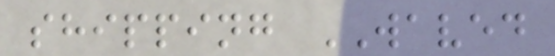shipping WAVED
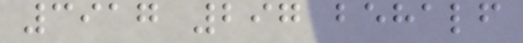3917 297 behalf
